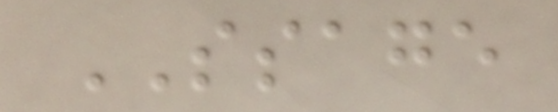SSAGE
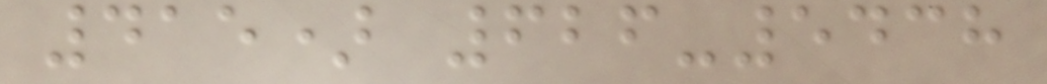415) 626-5438
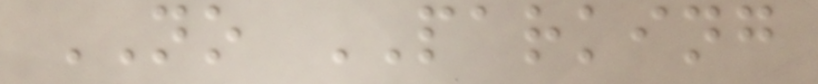NO PARKING
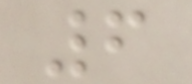6
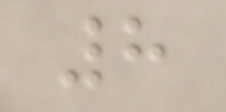8
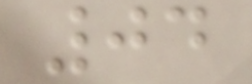04
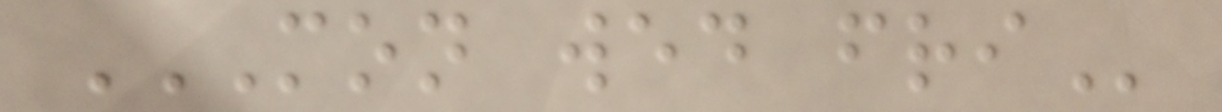MON WED FRI
